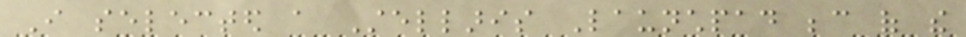I selected a Stellaris Launchpad because of the
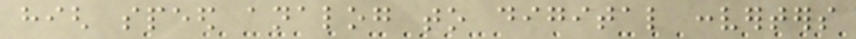high speed analog to digital converters
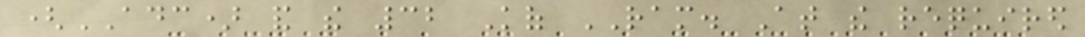(ADC) and the 32 Kof RAM. At the required
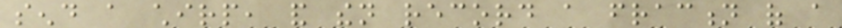send a chirp, and then record a fraction of a
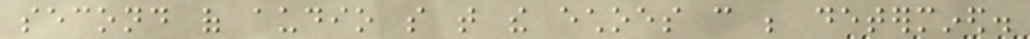second of audio so that the echoes can be determined.
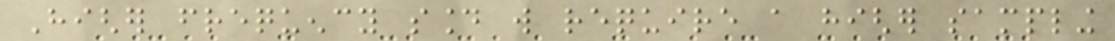Higher frequency sound will require a higher sampling
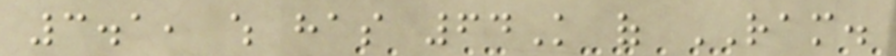3.1, which has 64K of RAM.
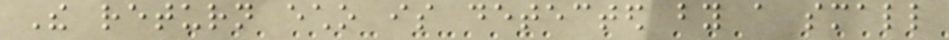The return echo is detected by a small
